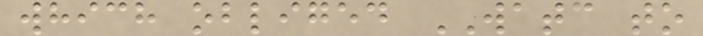which obliged WATC to
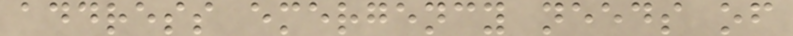address emergency needs of
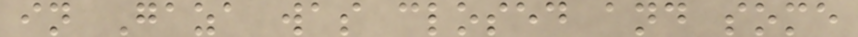in Gaza was closed and some
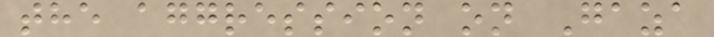the aggression on Gaza
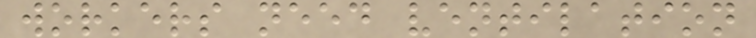workers need ventilation
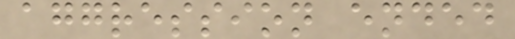aggression ended
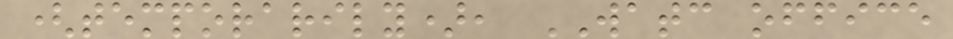(temporarily), WATC office
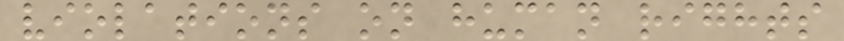violations on human rights
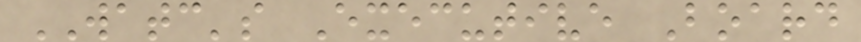WATC's Executive Board
